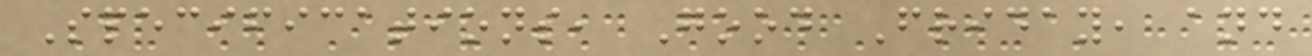Specifications, Good Friday, and
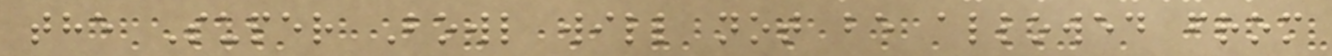the Super Bowl will not be allowed from
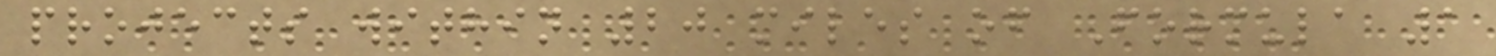projects within 20 miles of Formula 1
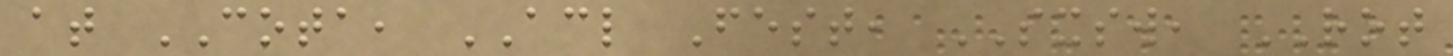at COTA, ACL Fest, SXSW, ROT
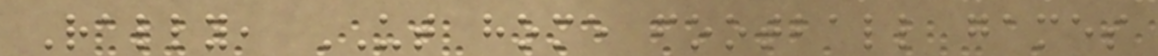Rally, UT home football games
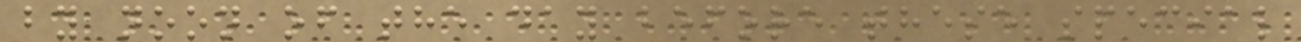by noon of the day before these special
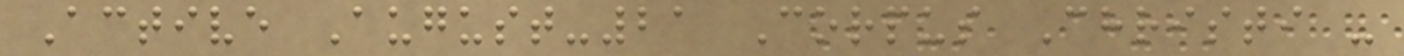Active August-21 Corpus Christi -
